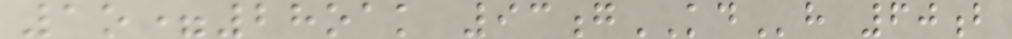1o=28oak 93gKDh 60b
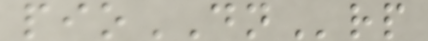pioDNrp
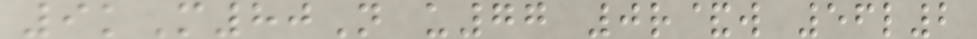9kM80N u77 0r&w 56l2
